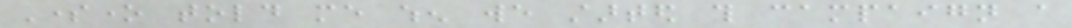Someone told me when we started this campaign a
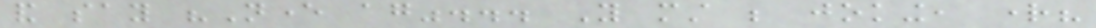and say "Never again"... You must be joking, right?
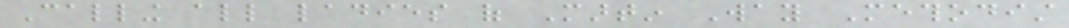Calling all ladies of Martin Way Methodist
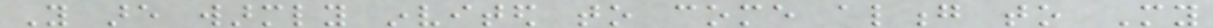You are warmly invited to come along to My
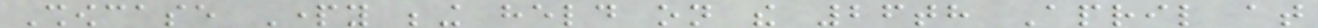Showcase Party being held on the 26th April at
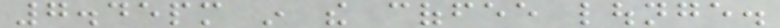7.45pm in the coffee lounge.
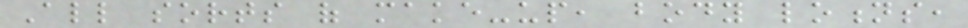All sorts of make-up, body lotions,
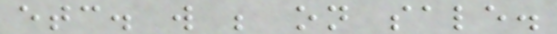etc. will be on sale.
